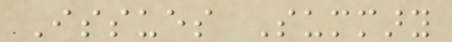Issues Summary
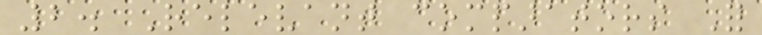2. Relevant comparators For
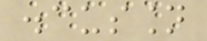discussion
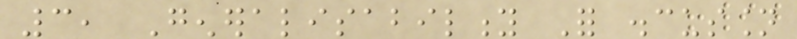3, Generalisability For discussion
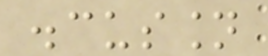discussion
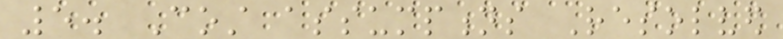5. Cost assumptions Resolved
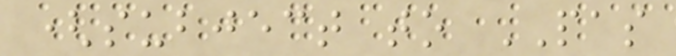(subject to PAS
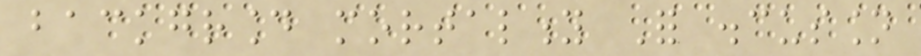background mortality For discussion
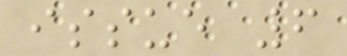issue 6
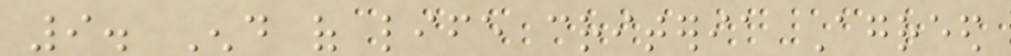9. End of life criteria Agreed
